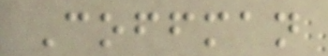Coffman
